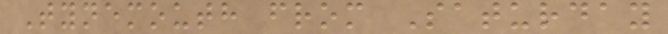Tynemouth from Saturday
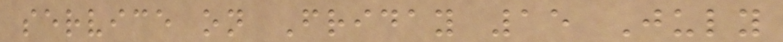service on Friday 15 July
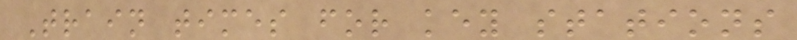Train times for key stations
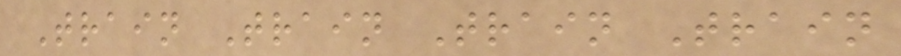Train Train Train Train
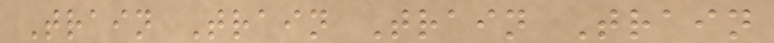Train Train Train Train
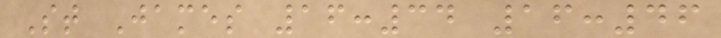St James 16:34 16:46
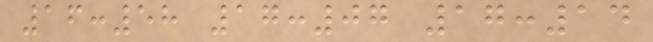16:58 17:07 17:14
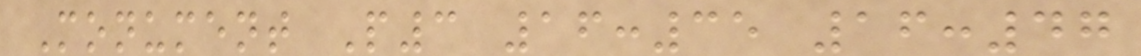Monument P3 16:35 16:47
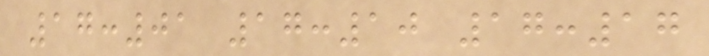17:01 17:10 17:17
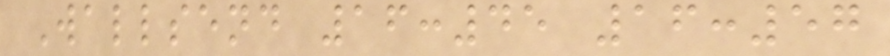Wallsend 16:45 16:57
